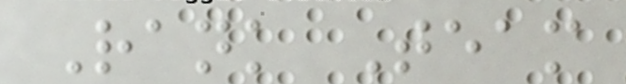Rank Team
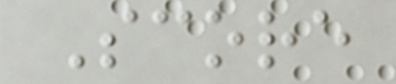Score
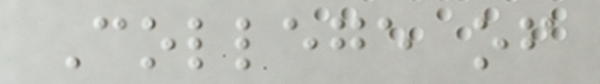College of
